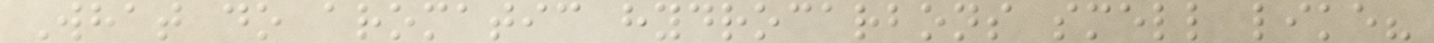What do aromatic hydrocarbons smell like?
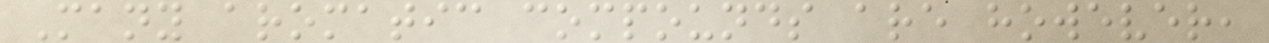Many aromatic compounds are however,
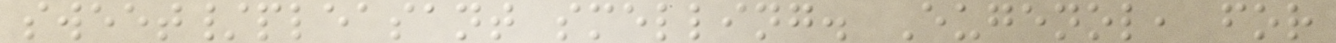sweet/pleasant smelling. Eugenol, for
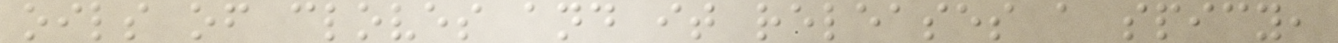oils of cloves and it releases a spicy,
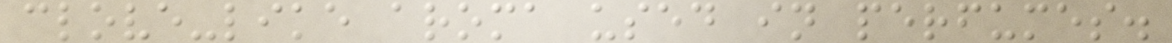clove-like aroma used in perfumes.
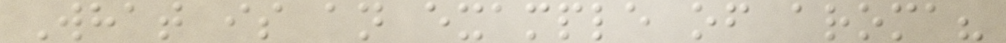What is an example of aroma?
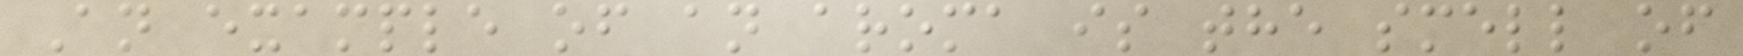An example of an aroma is the smell of
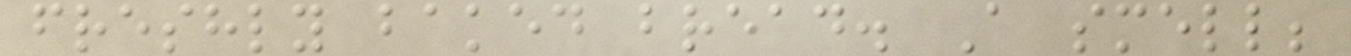freshly baked bread. A smell;
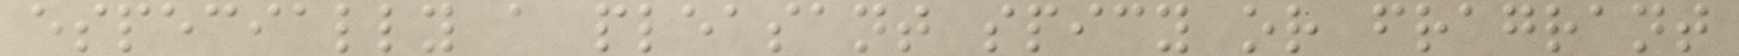especially a pleasant spicy or fragrant
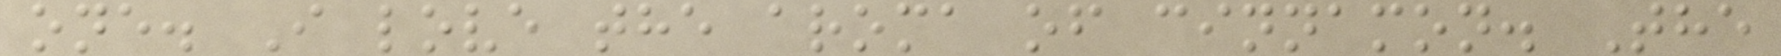one. I love the aroma of cinnamon. The
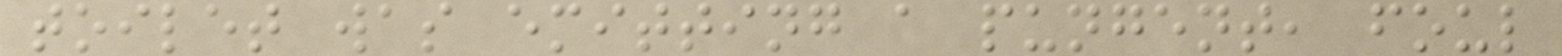toilet was emitting a pungent, foul
